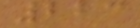223
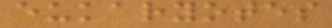eukaryotes
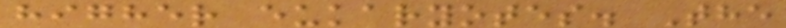higher eukaryotes. The
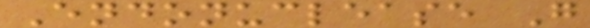Endonuclease G
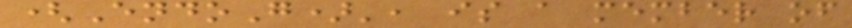(EndoG)', is a member of
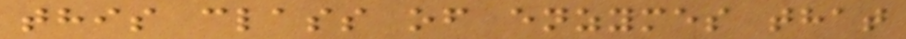this class of enzymes that
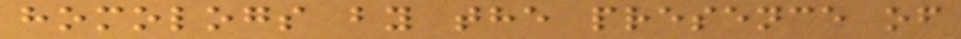homologs by the presence of
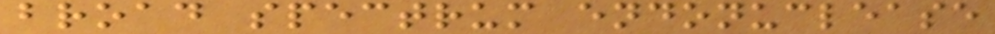broad spectrum endonuclease
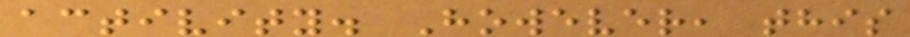activity. However, this
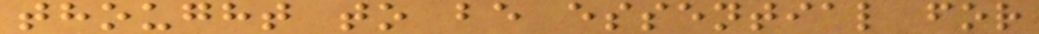thought to be essential for
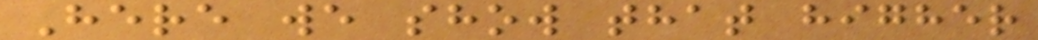Here we show that higher
